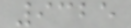9325
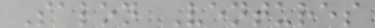Salon Ventures
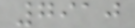7910
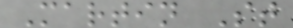Martin St
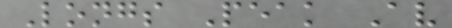Longs Peak Av
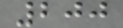200
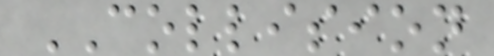COLLISION
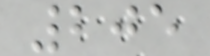205
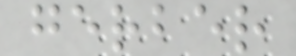gerber
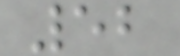52
